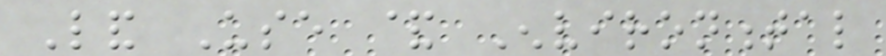Land Use & Environmental
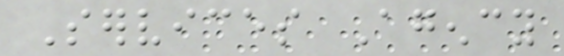Services Agency
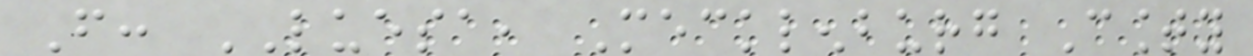From: LUESA, Mecklenburg County
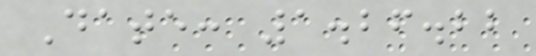Date: 1.26.22
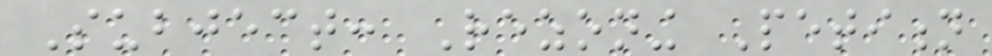Subject: Rezoning Petition
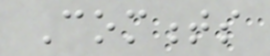Comments
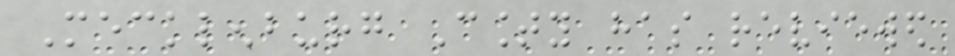Mecklenburg County has reviewed
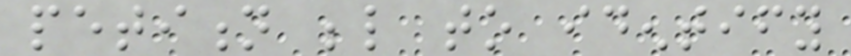petition below to identify
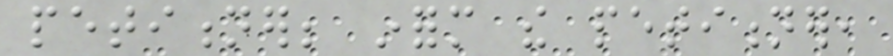petitioner; inform the petitioner,
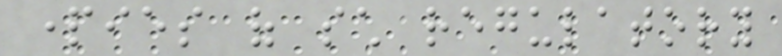parties of such regulatory
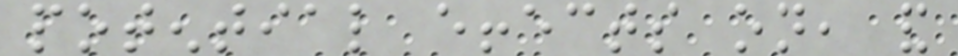potential effects on, and
